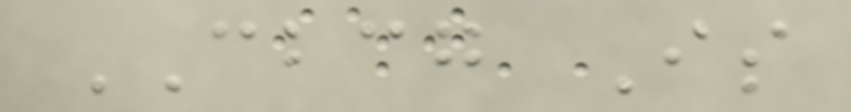CBCG Is
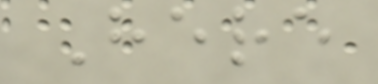Here
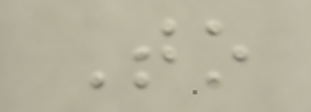To
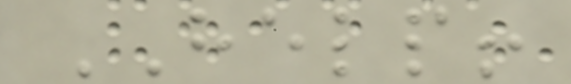HELP!
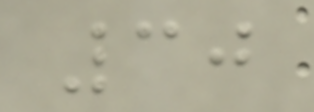30
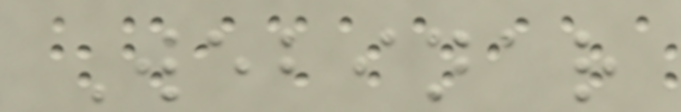Webinar
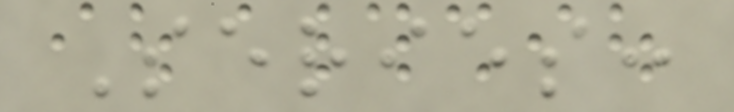Series:
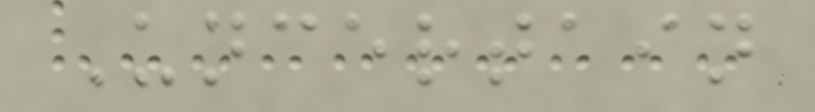Uncertain
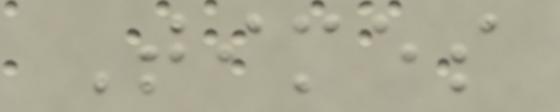Times
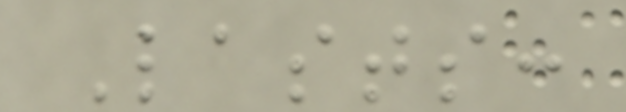Lasts:
